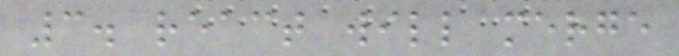3. react will merge
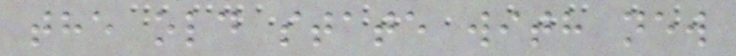the old state with new
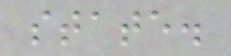state.
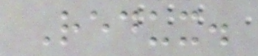Redux.
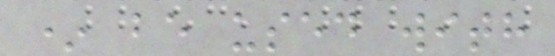* be used with
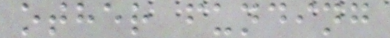other funding
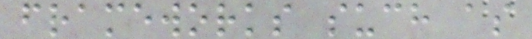frameworks such as
